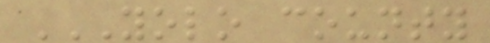YOLO COUNTY
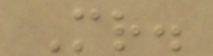Mr.
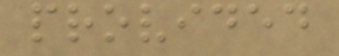provided
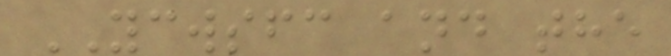YCWSFC and the
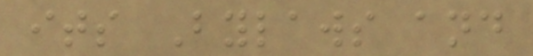its Bylaws and
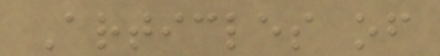Articles of
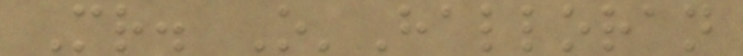Mr. O'Halloran
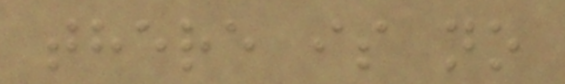there is no
